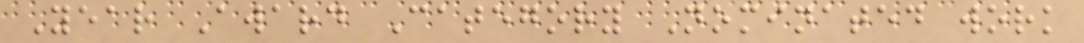Year Award Category Nominated work
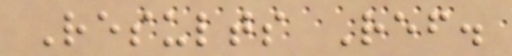Results Ref.
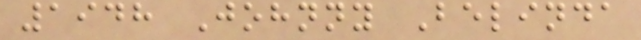1948 Johnny Belinda
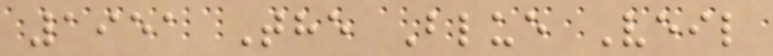1951 The Blue Veil
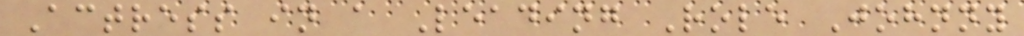Actress in a Leading Role Johnny
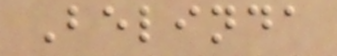Belinda
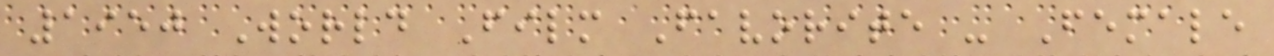1950 World Film Favorite - Female
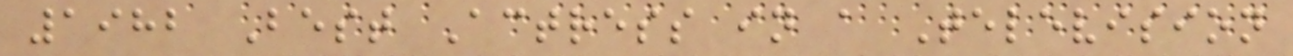1982 Best Actress in a Television
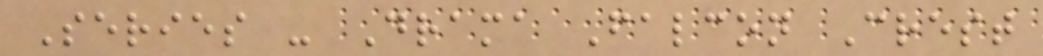Series - Drama Falcon Crest
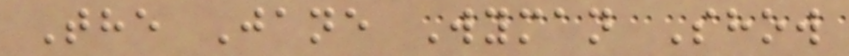The Jane Wyman Show
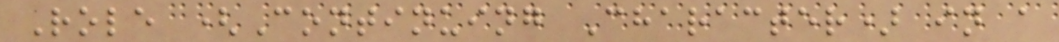Role (Continuing Character) in a
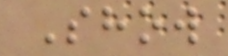Show
